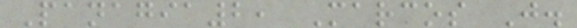Panagia2, Marcos J.
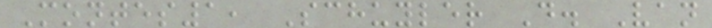Montes1, Schuyler D. Van
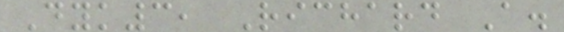Dyk3, Richard A.
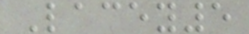Lacey5
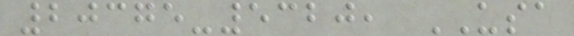20375-5320, USA
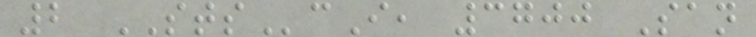2 STScI, 3700 San
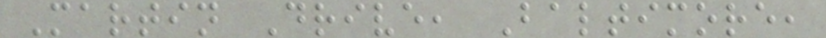Martin Drive, Baltimore,
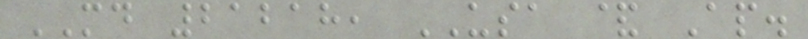MD 21218, USA & Ap.
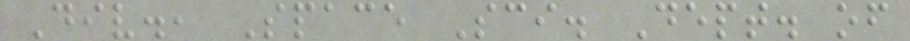Div., Space Sci. Dept. of
